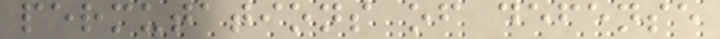permutations of defense
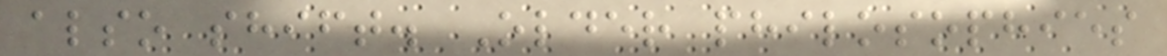also shift. Older philosophies
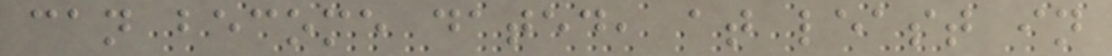can become dated, at least in
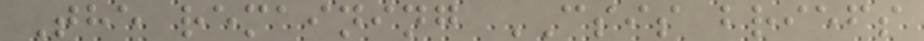The remaining CSIS briefs
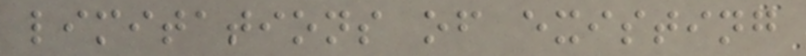limitations of existing
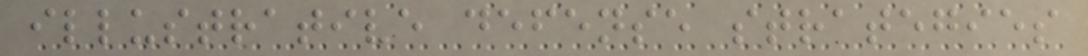illustrative defense strategies
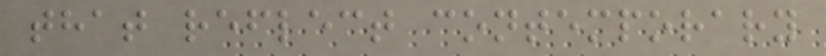that reflect contemporary
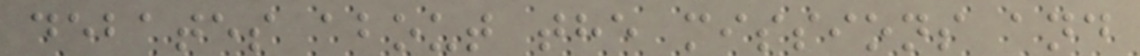debates about the missions and
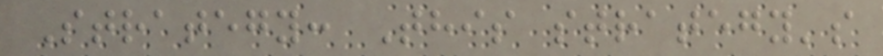Strategy: This strategy's
